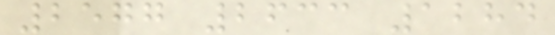2577 2633 1284
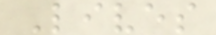Lives
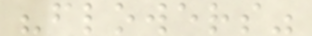"flowers"
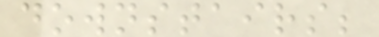downstairs;
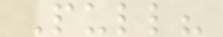Pull?
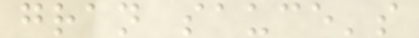gran sauce's
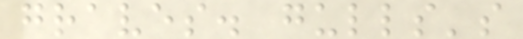graves. gulls's
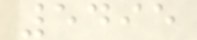5495
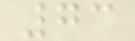73
